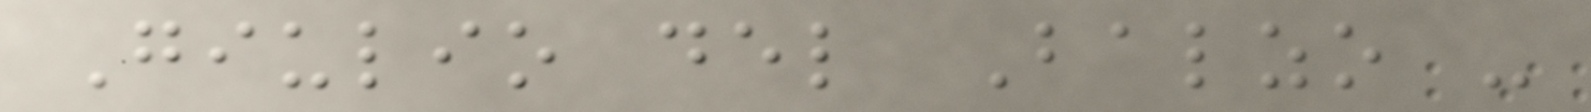Giulio del Balzo -
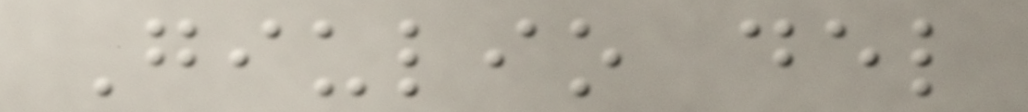Giulio del
